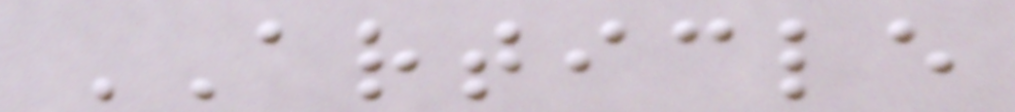ARTICLE
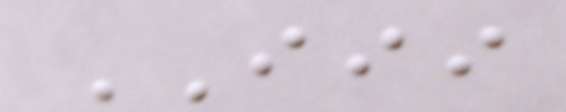III
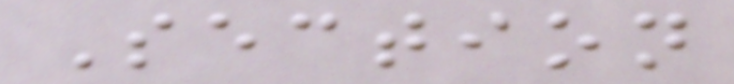Section
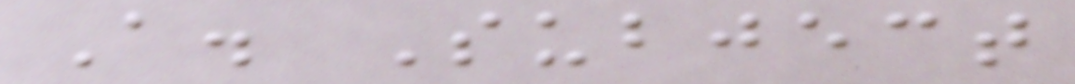A. Subject
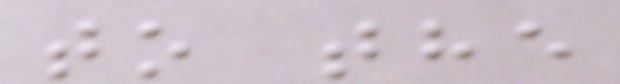to the
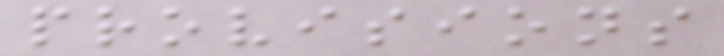provisions
